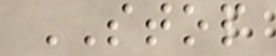STOP
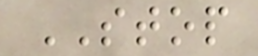STOP
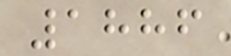1886
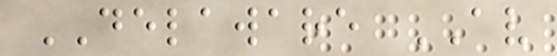DELAWARE AV
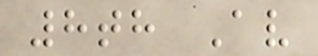8th Av
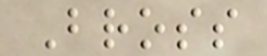Bross
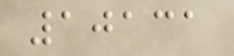10131
